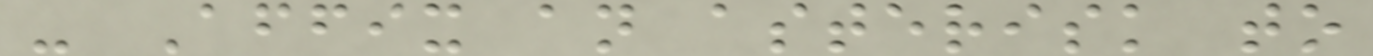- Affix an asterisk to
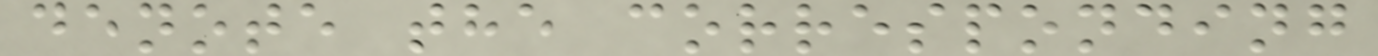denote the corresponding
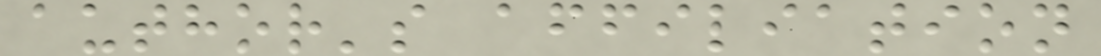author's affiliation
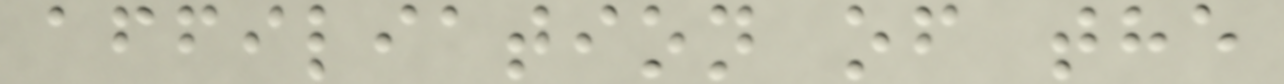affiliation of the
